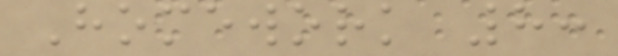Homework 8:
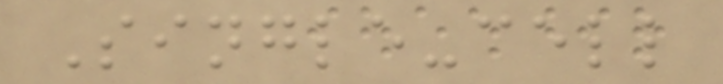Single-cell
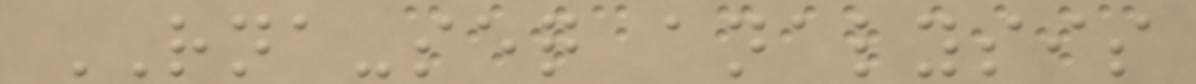RNA-seq analysis
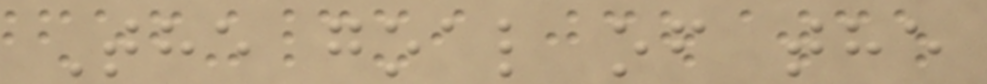The goal of the
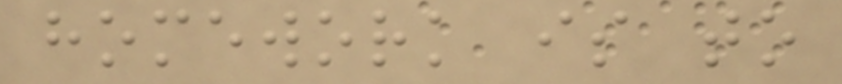homework is to
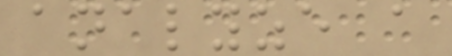analyze a
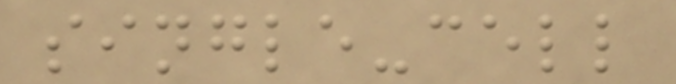single-cell
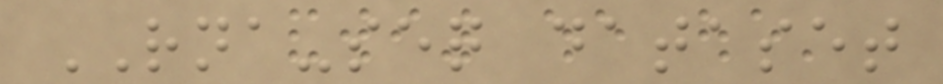RNA-seq dataset
